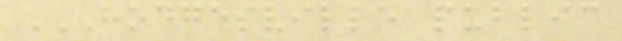HODGESVILLE PUBLIC
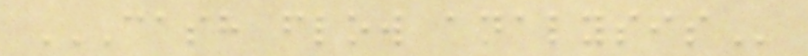CASH FLOW ANALYSIS
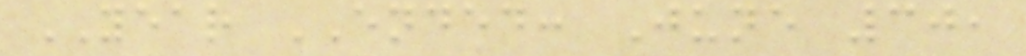YEAR ENDED: June 30,
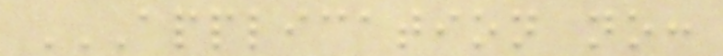APPLICATION NO:
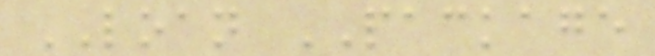LOAN PACKAGE
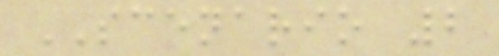SCENARIO 2
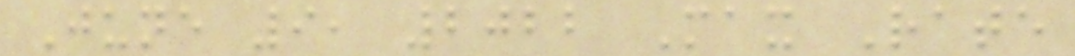June 9, 2022 Max Rate
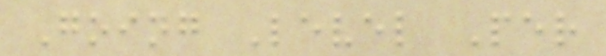Going Level Per
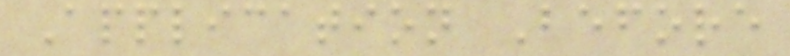Application Before
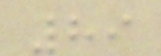89
